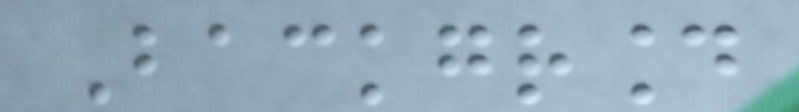Background
